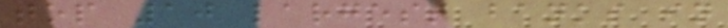top 10 largest banks in
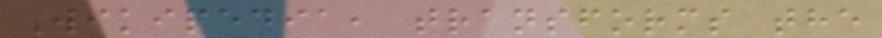Wikipedia, transforms the
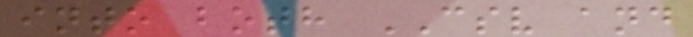into both CSV and
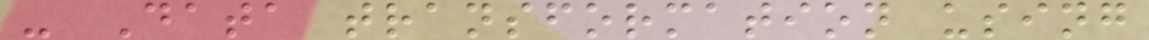- Data transformation using
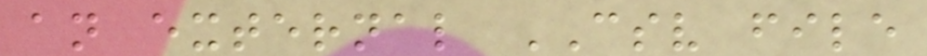an external CSV file
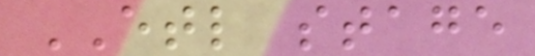ETL stage
